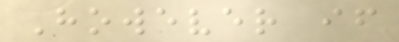However if
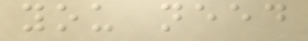you need
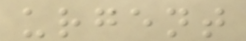urgent
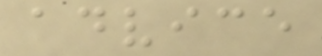advice
